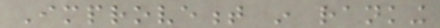Improvement in ranking
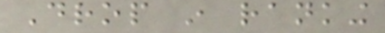Drop in ranking
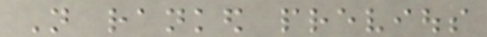Not ranked previous
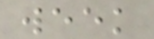week
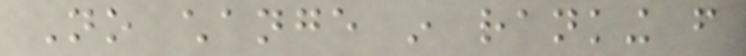No change in ranking from
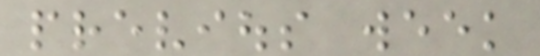previous week
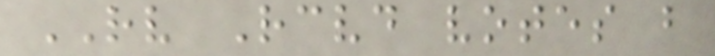RV Received votes but
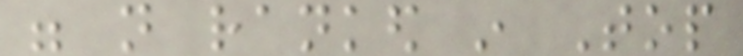were not ranked in Top
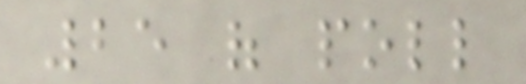25 of poll
